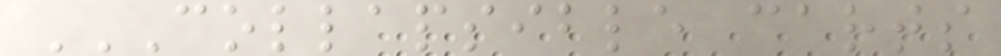COLLAPSIBLE CARTS
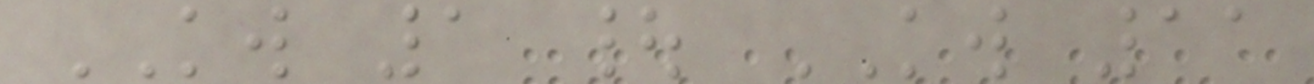KW 1 | KW 11
